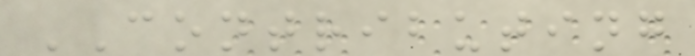CONTRIBUTING
